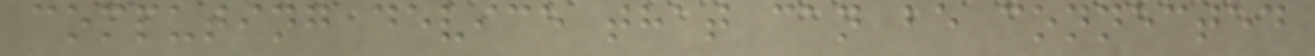computing device that can be connected
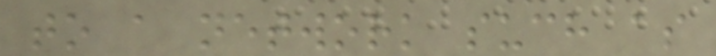to a network such as
